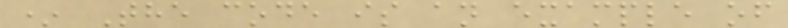* The code is an example of
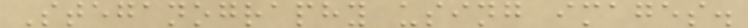Steganography using images.
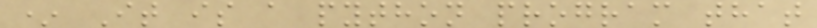* It is a python program that
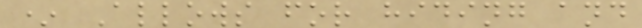* Allows for hiding and
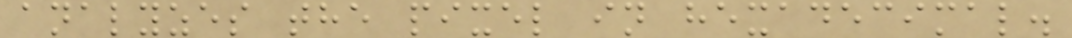analyzes the pixel in hexadecimal.
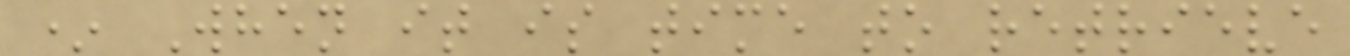* When it is time to retrieve
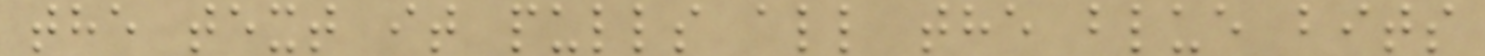the text it pulls all the blue bits
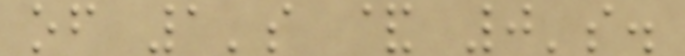of 1's & 0's.
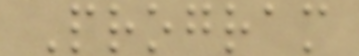Program
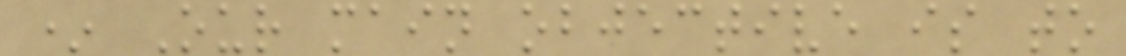* Our main objective is to
